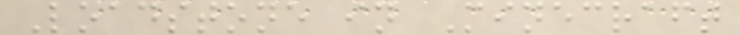Loadstone in Minecraft
